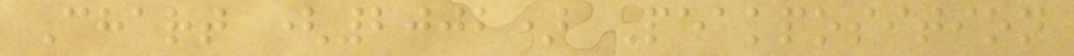Chart (2002) Peakposition
